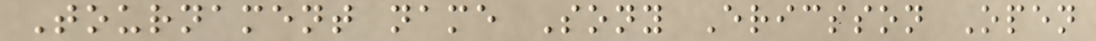Tournament name Sony Ericsson Open
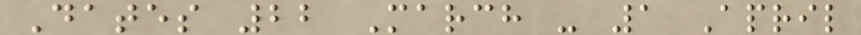Dates 22 March - 1 April
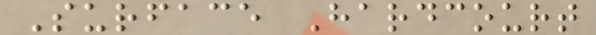Surface Hardcourt
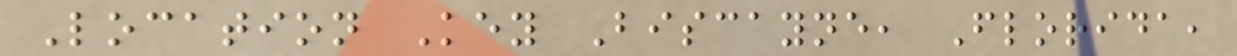Location Key Biscayne, Florida,
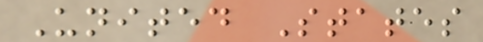United States
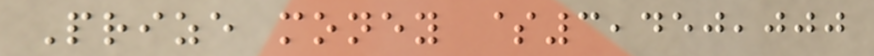Prize money $3,450,000
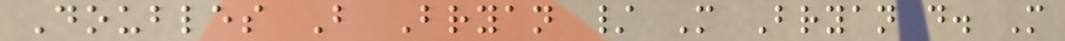Doubles B Bryan / M Bryan d. M
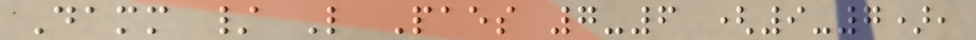Damm / L Paes 7-6 (9-7),
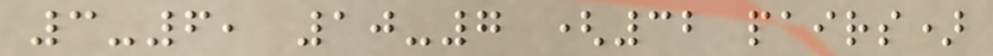3-6, 10-7 (32 pairs)
